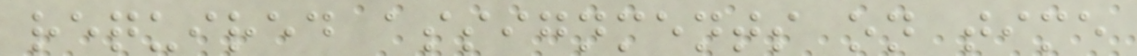required assignments on time
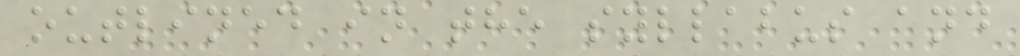outlined in the syllabus and
